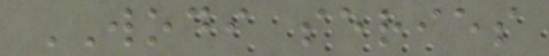WODI series
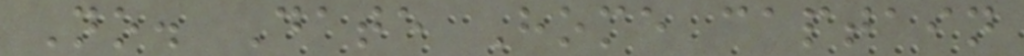No. Date Home captain
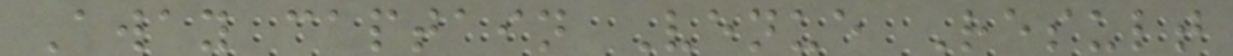Away captain Venue Result
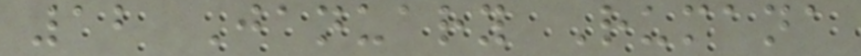12 January Rumana
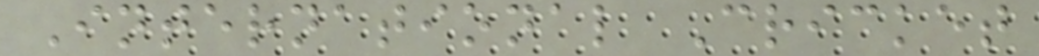International Cricket
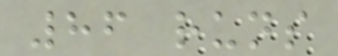86 runs
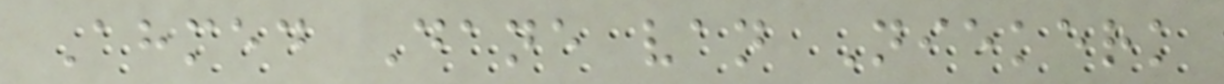Ahmed Dane van Niekerk
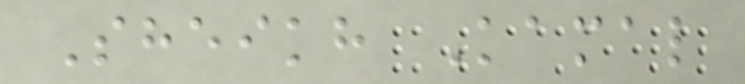Sheikh Kamal
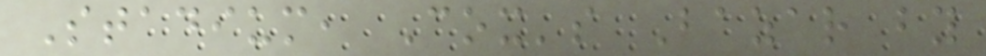Stadium, Cox's Bazar by
